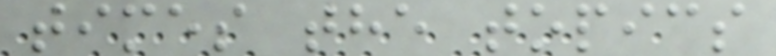times the topics
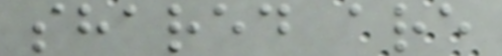shared are
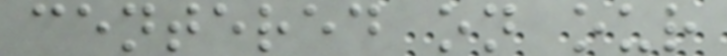centered on our
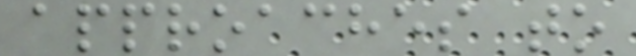approaches to
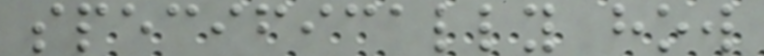specifically how
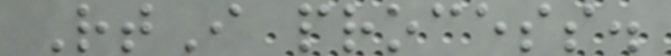RtI process.
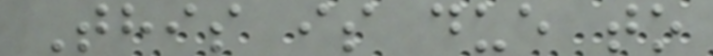This is due to
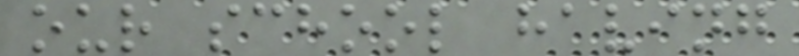our school having
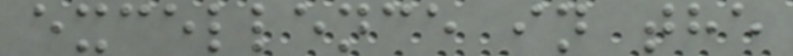excellence in the
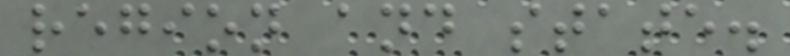region and state.
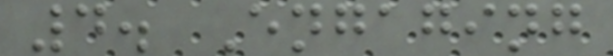4. Engaging
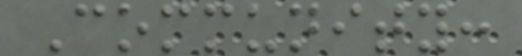Community:
